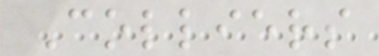Colliers
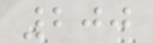200
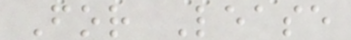For Lease
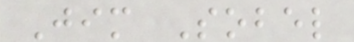Jim Sobel
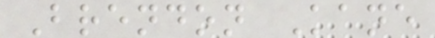Brendon Kane
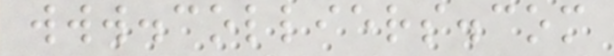www.colliers.com
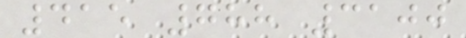415 788 3100
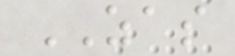ZAS
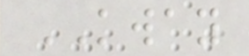KWAY
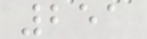251
